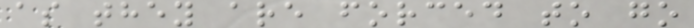as they are forced to go
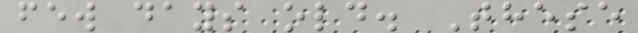few days old. These
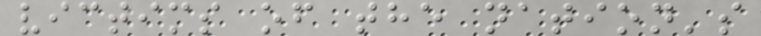victims of the nation's
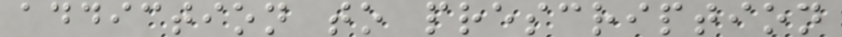addiction to prescription
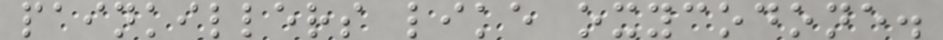painkillers like oxycodone.
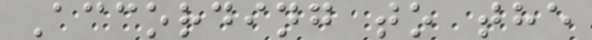According to the
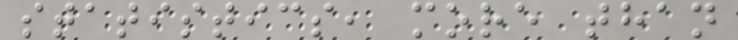statistics, more than
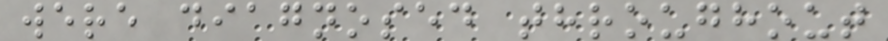were diagnosed throughout
